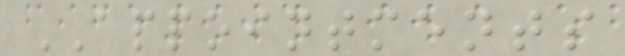APPOINTMENTS
